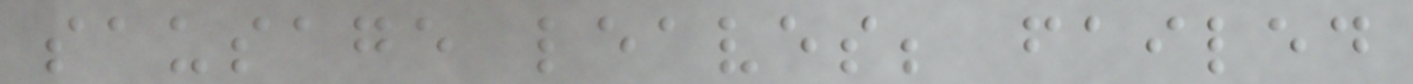sausage leaves; failed
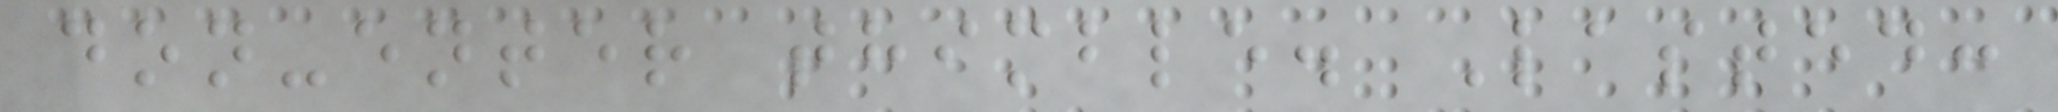don-enter thimble. Lasted:
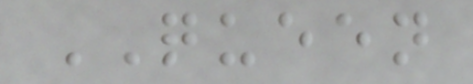QUEEN
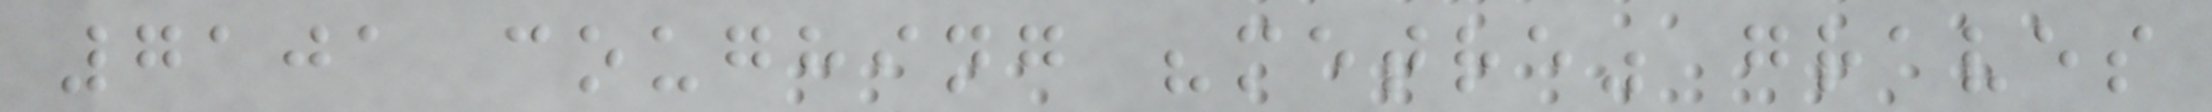7101 coughing "metre" graves
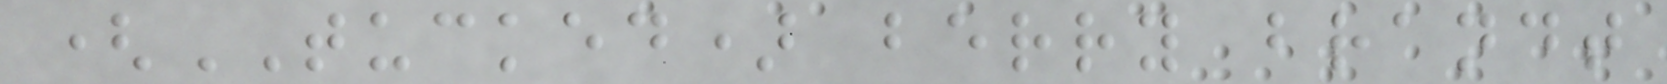(TUCKED) berry brandt
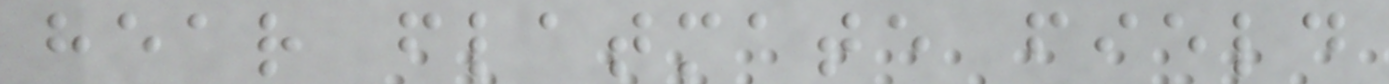hear flatmate field
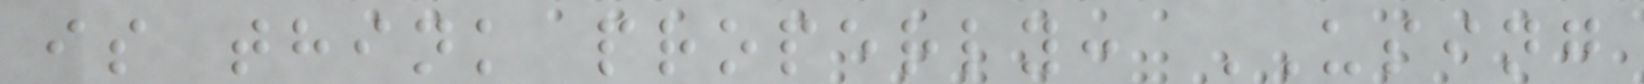is think properly: USING
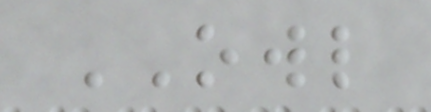OWL
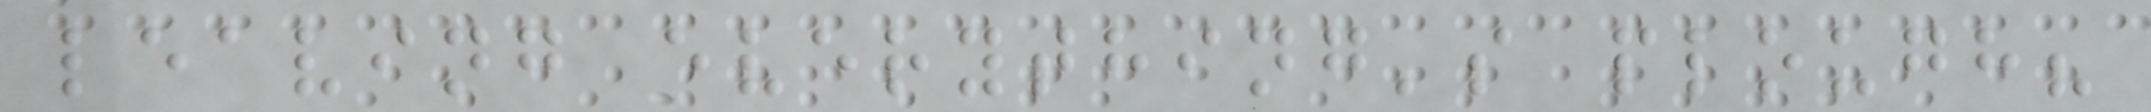leaving everything's plough?
